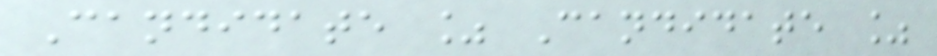Candidate % Candidate %
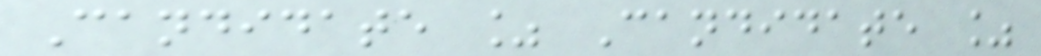Candidate % Candidate %
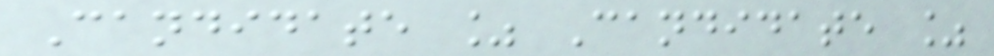Candidate % Candidate %
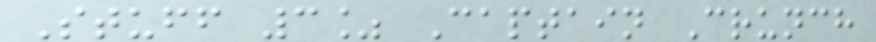Stuff 3% Captain Crunch
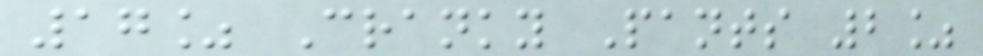17% Cranky Pants 2%
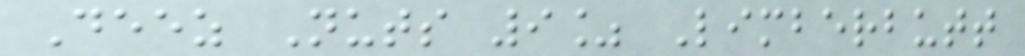Deez Nuts 9% Limberbutt
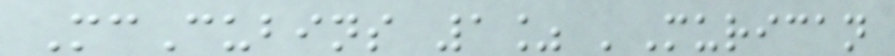McCubins 1% 'Murican
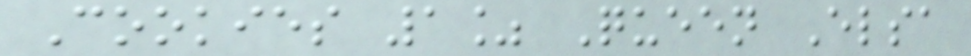Cookies 1% Queen Elsa
